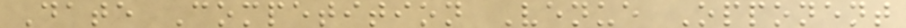Date Competition Venue Opponent
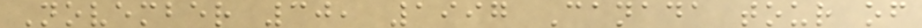November 30, 1997 Canada tour of
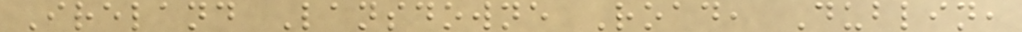Ireland Lansdowne Road, Dublin,
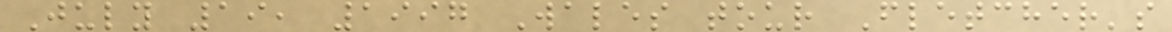July 19, 1997 Wales tour Fletcher's
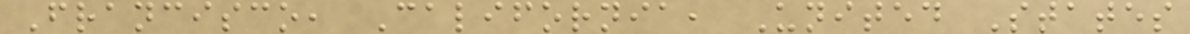Francisco, California, United States
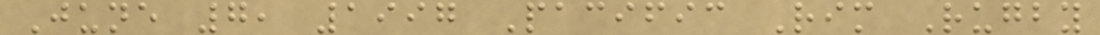June 7, 1997 Pacific Rim Rugby
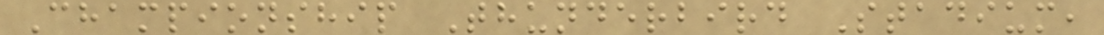Championship Thunderbird Stadium,
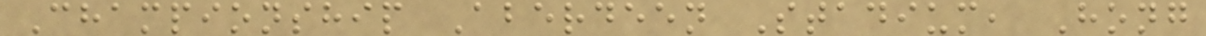Championship Aberdeen Stadium, Hong
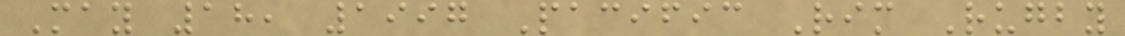May 18, 1997 Pacific Rim Rugby
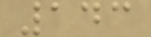143
